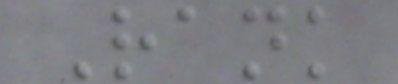Rank
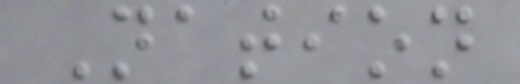Nation
